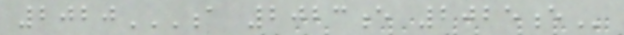2020A 2023E 2025E
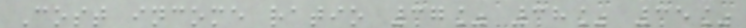Cost income ratio 37% 38% 35%
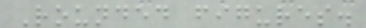Rounded figures.
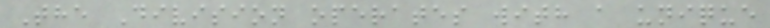The Division operates with a unique
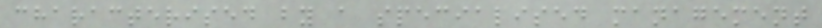characterised by a specialised management
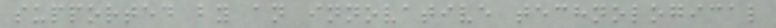supported by an innovative technological
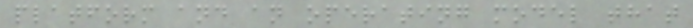platform and an operating model that
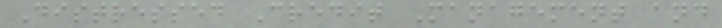Distressed Credit Management and
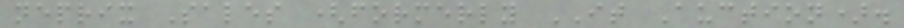neprix Sales (formerly IT Auction).
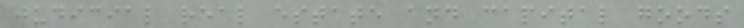judicial real estate and capital goods
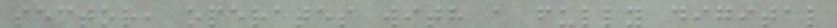sector, operates with a fully digital
